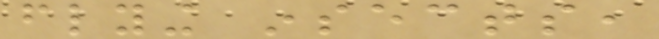flying insects,
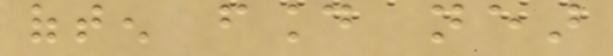often found near
